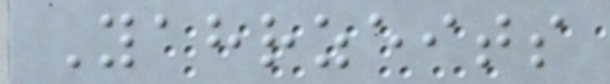Yahrzeits
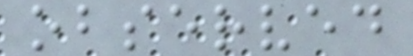observed
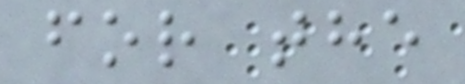for the
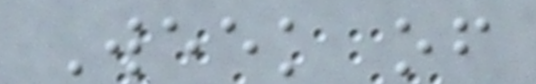Week of
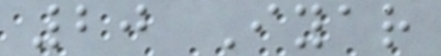20 Iyar
